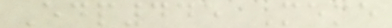Edp445 Meme
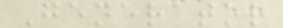Generator
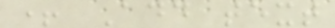+ Add text
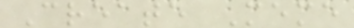Create Meme
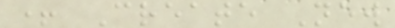+ Create New
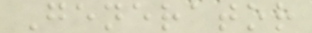Generator
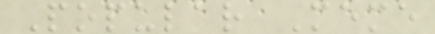Popular Meme
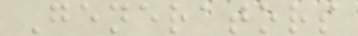Generators
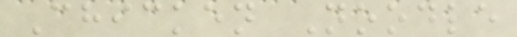Chicken Noodle
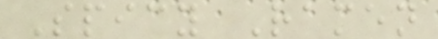Spicy Ramen
